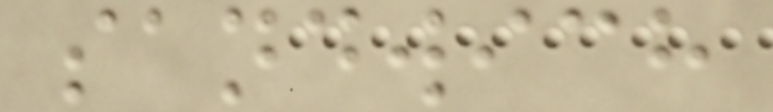sandwich
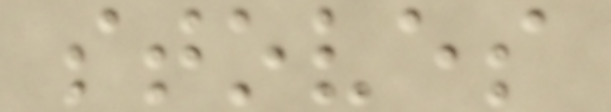stoves
